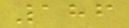186
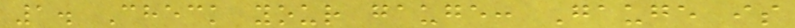1. Check your gauge: Gauge is
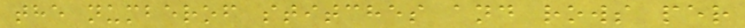the numberof stitches and rows per
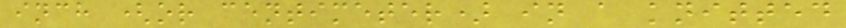inch (or centimeter) in a knitted
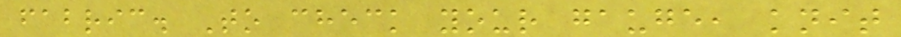fabric. To check your gauge, knit
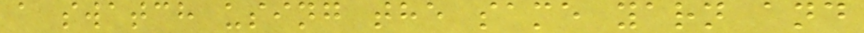a swatch using the same yarn and
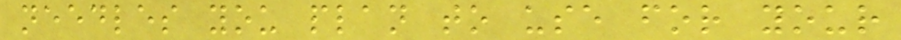needles you plan to use for your
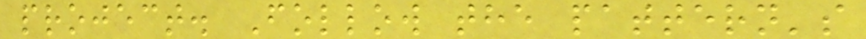project. Follow the pattern's
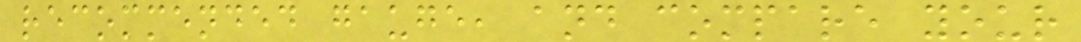recommended gauge, and compare your
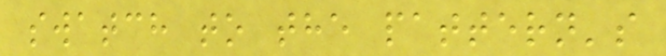swatch to the pattern's
